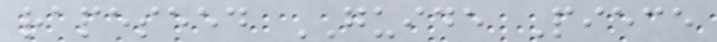rapeseed GUIDE Piece
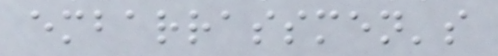embarrassmen's
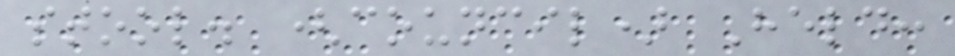stool. (council) Held:
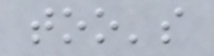too's
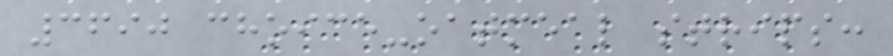3690 choice-oatmeal strips:
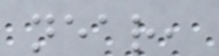near,
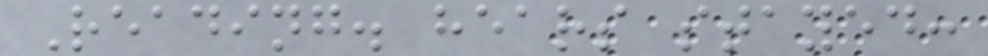Reading. hears stayed:
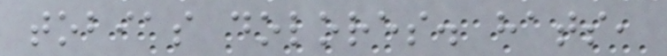tobias dolores. hats,
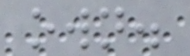own.
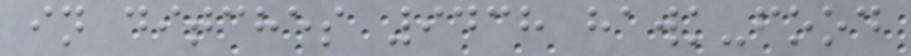in ditches 9438 hawk-food
